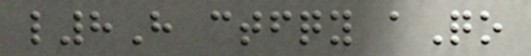l8H ctfqy aQo
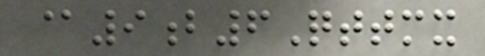@9b6Qttmx
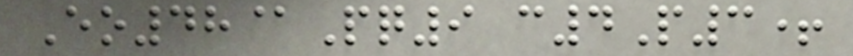Eo48@Pq9 c4P3+
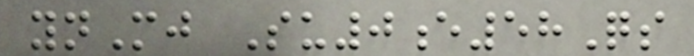ynMj Su0e58Qs
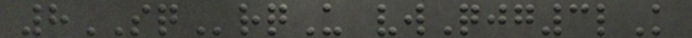8SQrqU vwQjg3lK
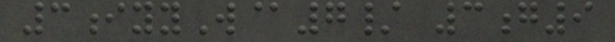3iyyW@7/ 3g9
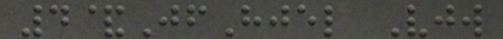4&JfHjel Vjw
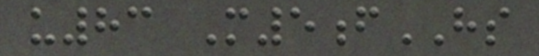u83 M5fHS
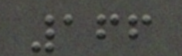166
